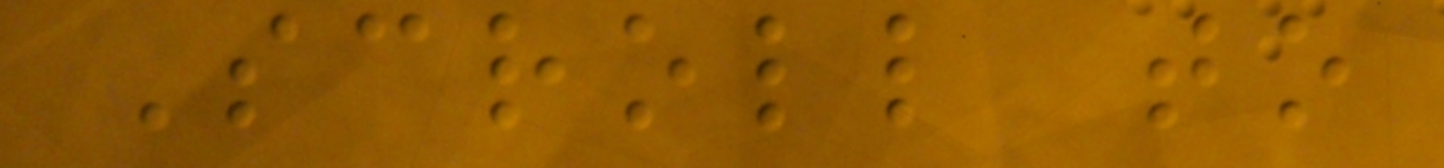Scroll to
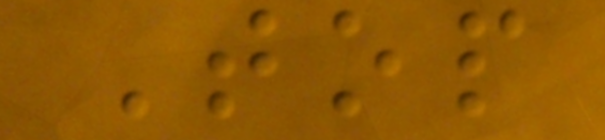Top
